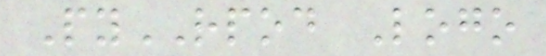PyRPOD Logo
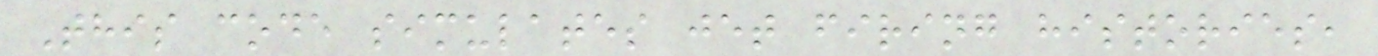This code simulates jet firing histories,
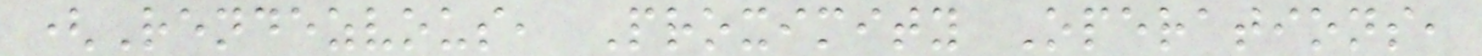(Rendezvous, Proximity Operations,
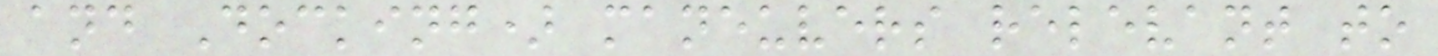and Docking) maneuvers relevant to
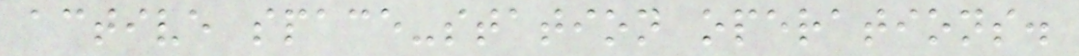active space-station operations.
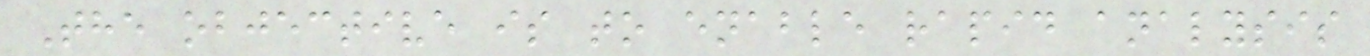The objective is to enable rapid analysis
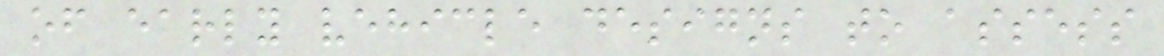of early vehicle designs to assess
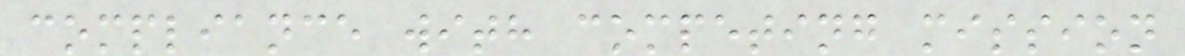compliance with competing mission
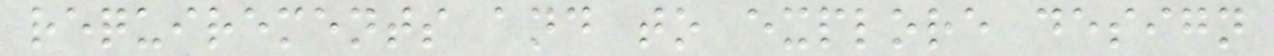requirements and to explore design
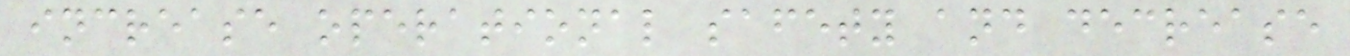increase operational safety and decrease
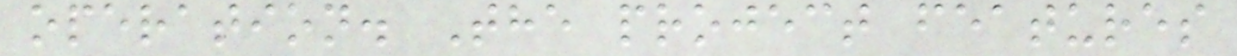operation. The project features
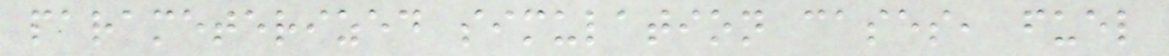parameterized simulation cases, fuel
